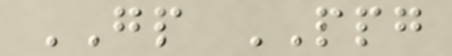GP PPG
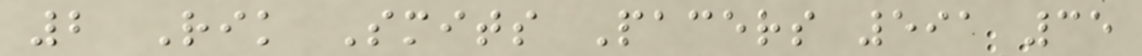2 Rik Smits Pacers 591 35
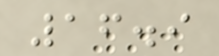16.9
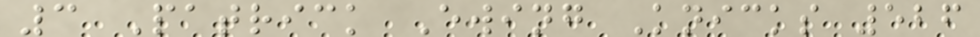3 Patrick Ewing Knicks 526
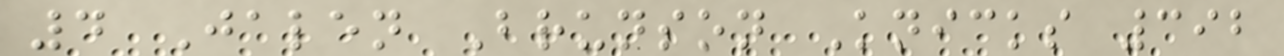4 Jalen Brunson Knicks 392
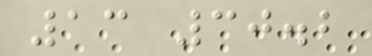13 30.2
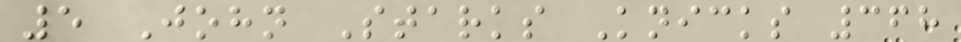5 John Starks Knicks 368
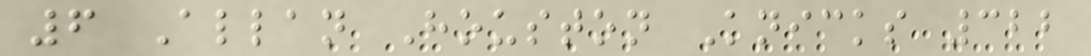6 Allan Houston Knicks 322
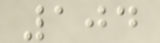104
